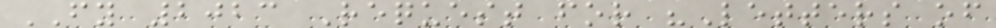FY 2023 Request for "Letters of
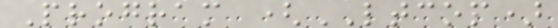Program (LTCOP)
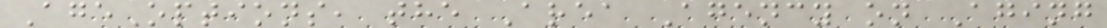AgeOptions, the Area Agency on Aging
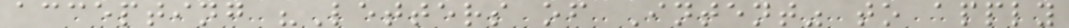accepting "Letters of Intent" to apply
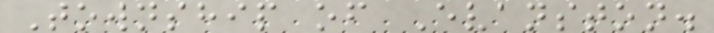Township of Evanston.
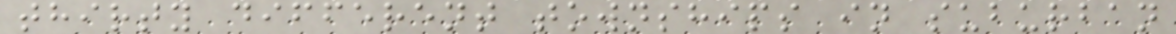thirty different townships in suburban
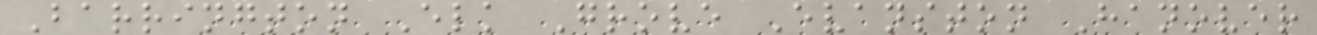Barrington Elk Grove Evanston Hanover
